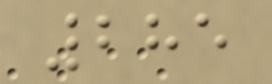285
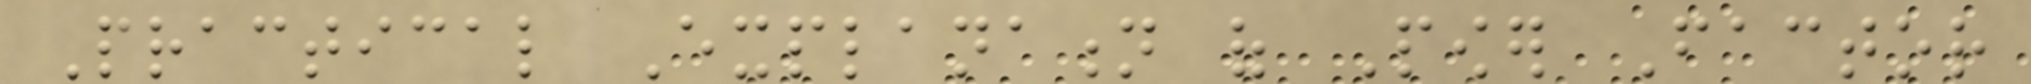Practical Explanation of Power Factor
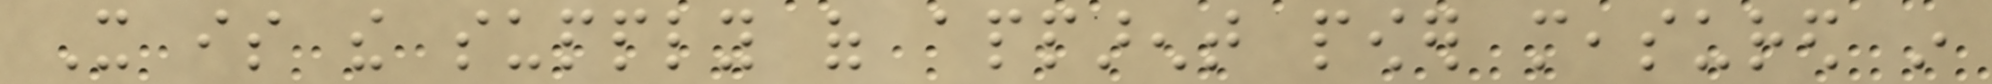It is the supply of apparent power measured in
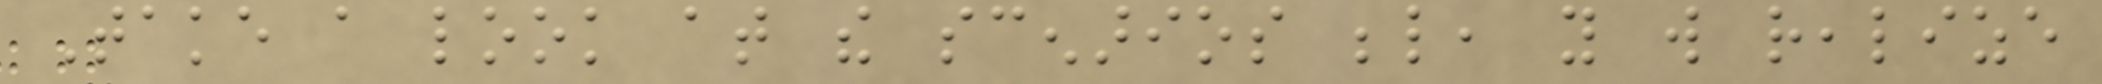Take a look at the scenarios below, you will realize
